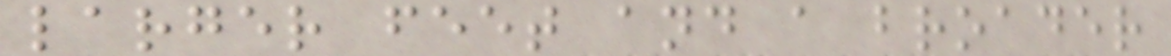larger feet and a broader
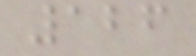126
